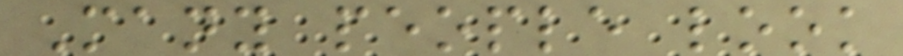Many people look
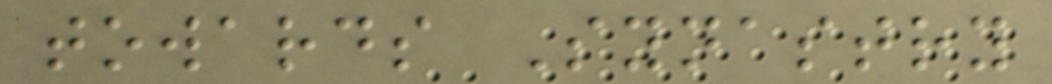towards Synastry
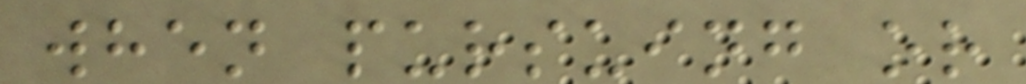when pursuing or
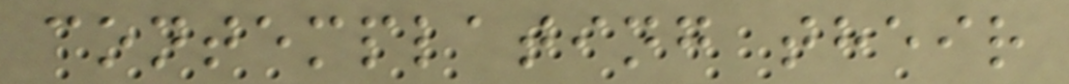contemplating their
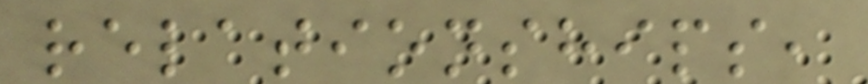relationships,
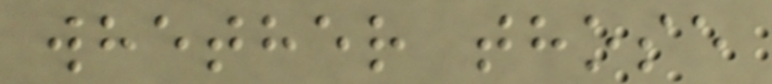whether those
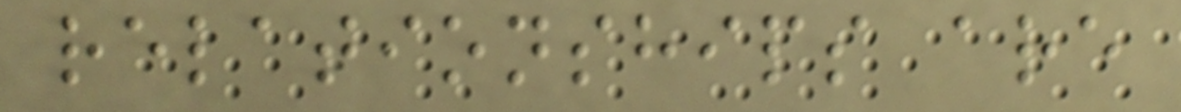relationships are
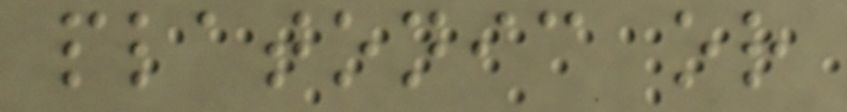platonic or
